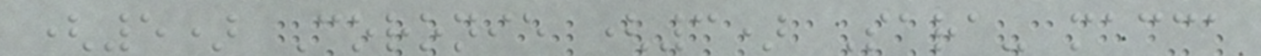(5) Coronie (3) Sara- macca
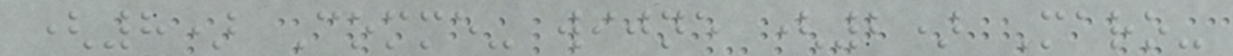(8) Comme- wijne (2) Maro-
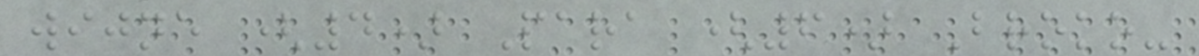wijne (4) Para (6) Broko-
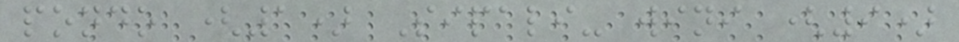pondo (1) Sipali- wini (9)
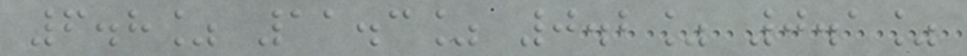6.8% 11.3% 0.2% 0.1%
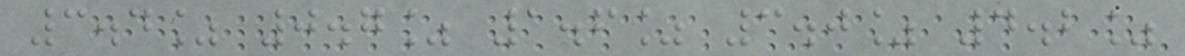3.4% 0.7% 1.6% 3.0% 4.2%
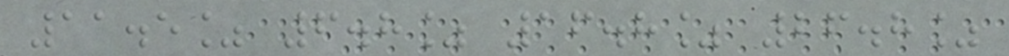11.5% 6.8% 16.8% 26.8%
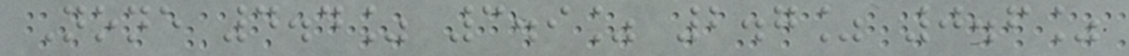None 4.4% 3.9% 2.7% 0.6%
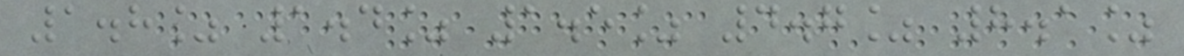1.8% 1.4% 1.5% 4.7% 8.1%
